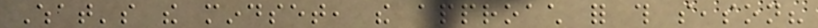What's the mindset, the approach for this season?
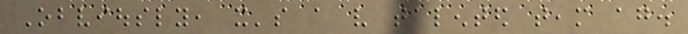Obviously, it's a very talented team again.
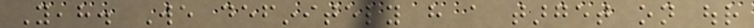Yeah. We definitely have a target on our
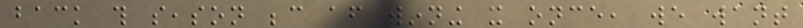back this season because after winning it once, we want
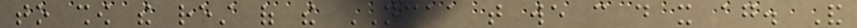to show the rest of the NCAA that we can do it again. And
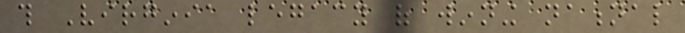this Virginia legacy of winning national
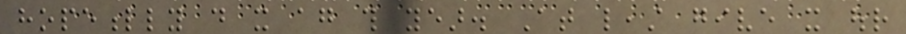hopefully do it again this year. At least give it our
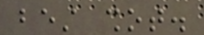best shot.
